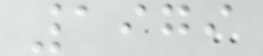1979
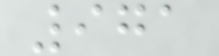971
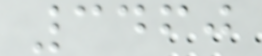3460
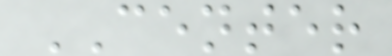CENTER
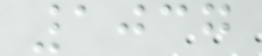1037
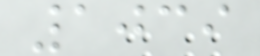1039
